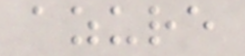azure
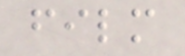film
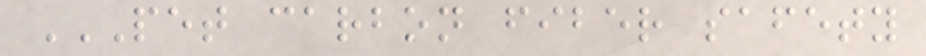PET CARBON FIBER SAFETY
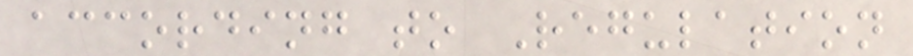according to Regulation
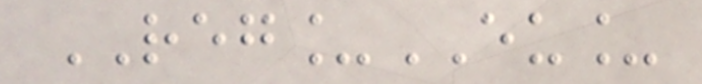REG_EU_
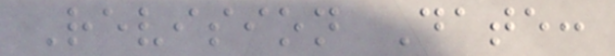Revision Date:
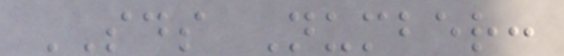SDS Number:
